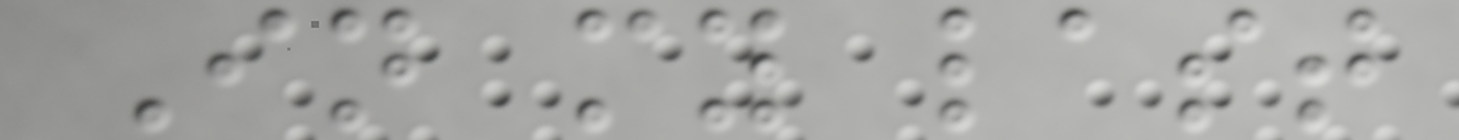In my last
